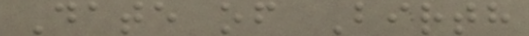Date of Birth
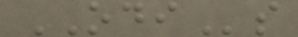ODIs
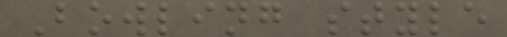Bowling style
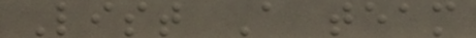List A team
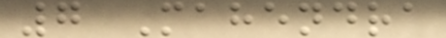7 Mahendra
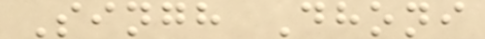Singh Dhoni
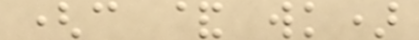(c & wk)
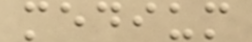medium
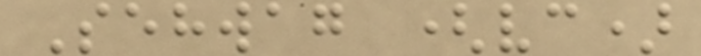Sehwag (vc)
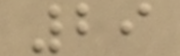29
